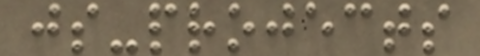js-projects
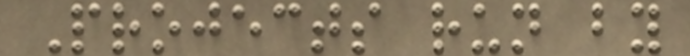Projects run by
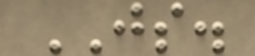JS.
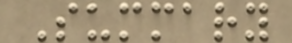Summary
